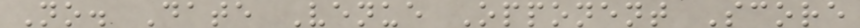No. Date Venue Opponent Score
